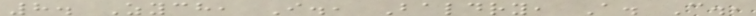8. Zych, I., Baldry, A. C.,
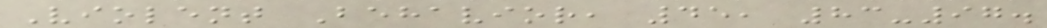Violent Behavior, 45, 83-97.
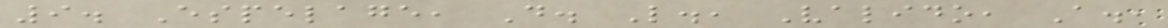9. Espelage, D. L., Valido, A.,
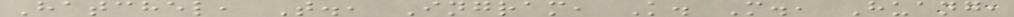Hatchel, T., Ingram, K. M., Huang,
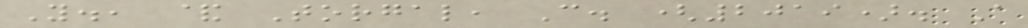Y., & Torgal, C. (2019). A
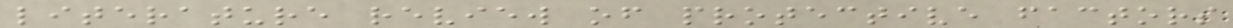literature review of protective factors
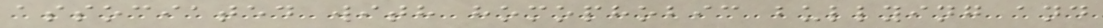associated with homophobic bullying and
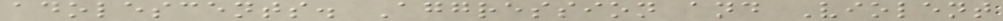adolescents. Aggression and Violent
